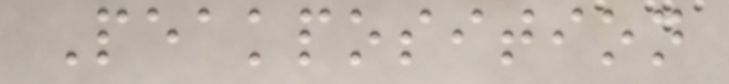Peakposition
